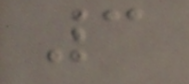3
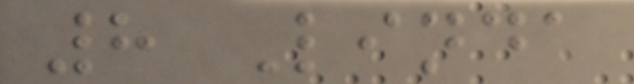8 Linda
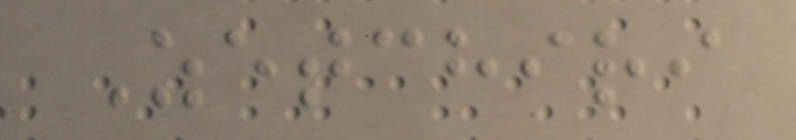Zetchiri
